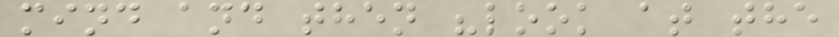mind and then "look at the
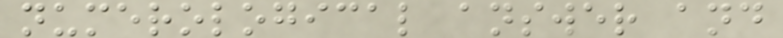numerological answer and
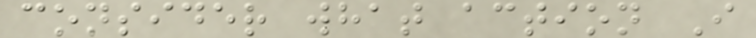consider what action I
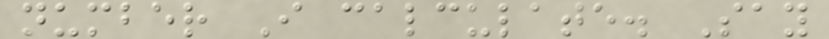number I calculate. Say
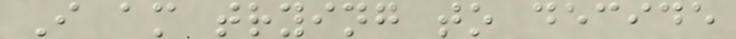I am trying to decide
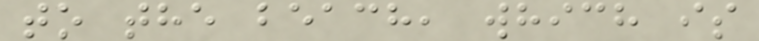to the beach, which is
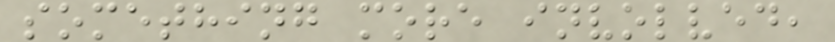something more involved,
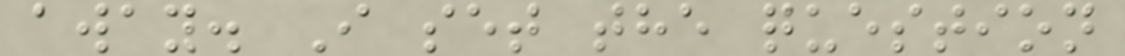away. I set the question
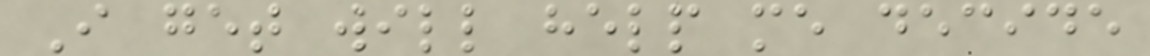I get will help me decide
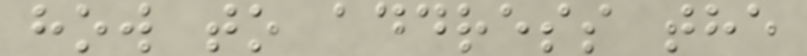how to address the
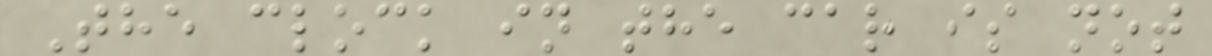The clock in the car is not
